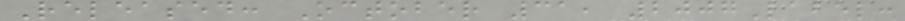Released: October 31, 2007Label:
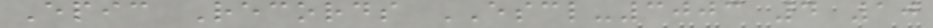Epic Records ESCL-3003 4 10
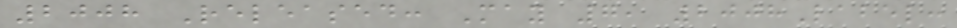2008 Released: May 7, 2008Label:
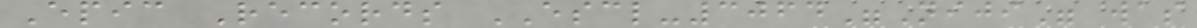Epic Records ESCL-3064"Niji" was
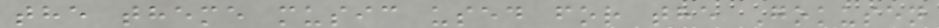the theme music used for the Gokusen
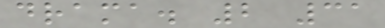drama. 2 31
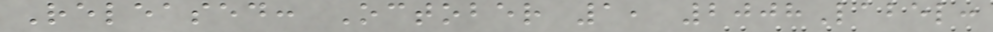Released: October 1, 2008Label:
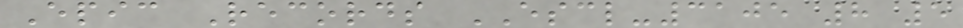Epic Records ESCL-3105 8 5
